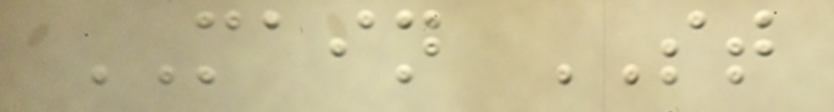MAIN ST
